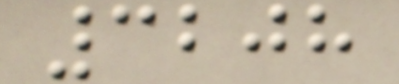3208
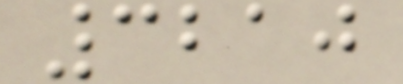3210
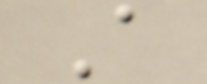A
